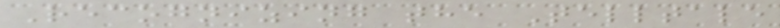Recognizing the Telltale
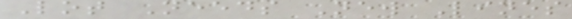Lot Needs New Lines
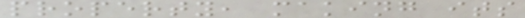property, making its
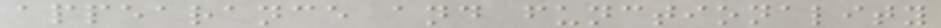appearance and functionality
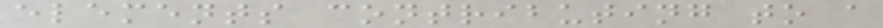elements contributing to a
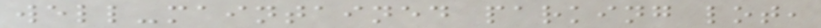well-maintained parking lot,
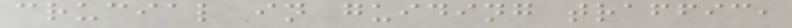crucial in guiding traffic,
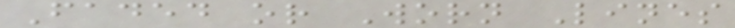Faded or Worn Lines
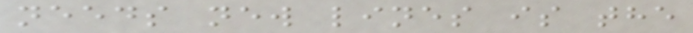needs new lines is the
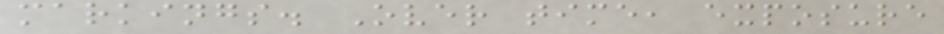markings. Over time, exposure
